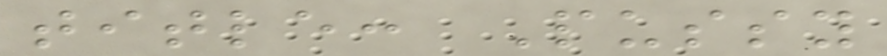title: Pussy
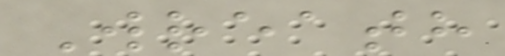Wreath
